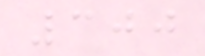300
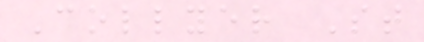Collyer St
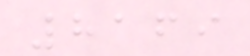8169
